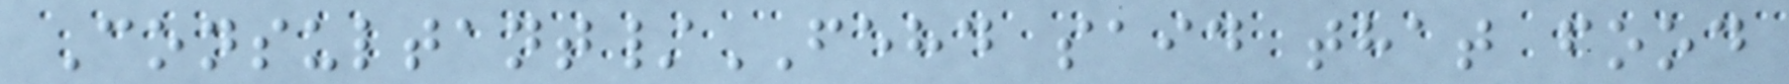Consultant/FEHD said that food
